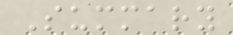Summary
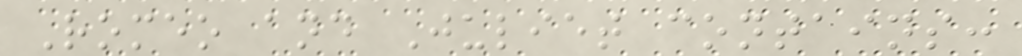Romeo and Juliet contains:
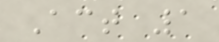Act 1
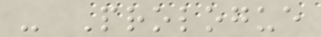- Prologue
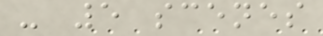- 5 scenes
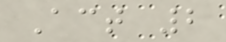Act 2
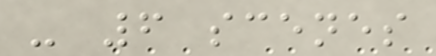- 6 scenes
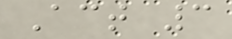Act 3
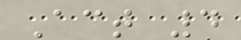Act 4
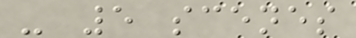- 5 scenes
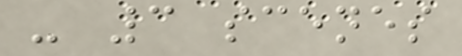- 3 scenes
